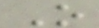O
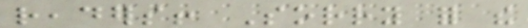readers! Sorry for the
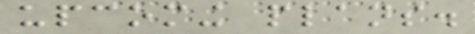upcoming plans.
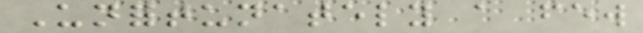Unfortunately a few
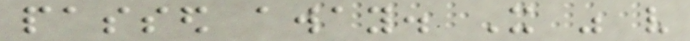passed away. It was very
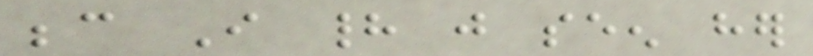because I had just seen her
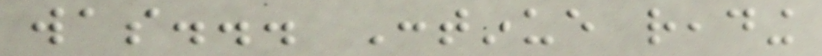was... Continue reading
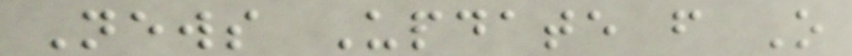News Update from O
